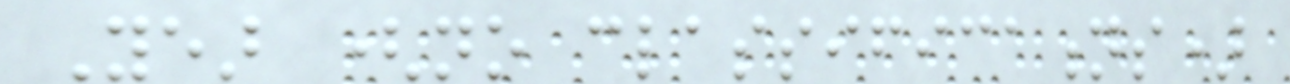Year (no classifications)
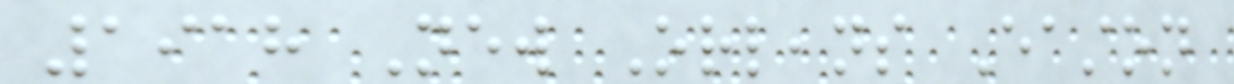1918 New Orleans Easton
